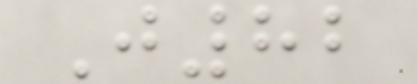J82
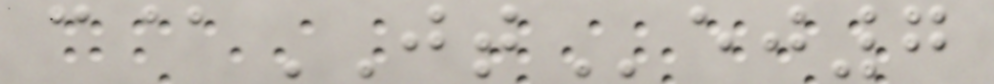c@JTej7
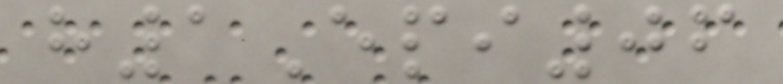h1Epi06
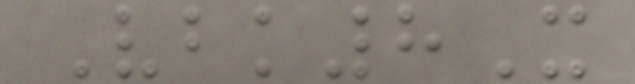Vbk8X
